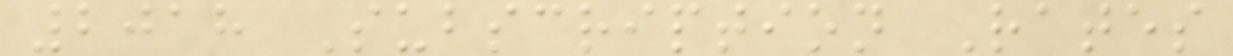2018 Subscription Rates
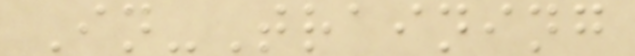In-Training
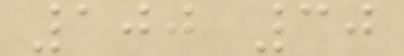100 30
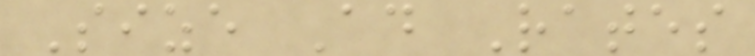Size Ad Rates
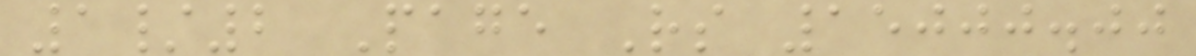1/2 Page Rs 15000.00
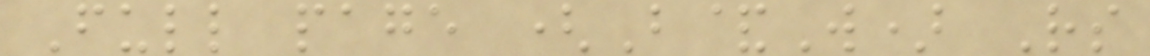Full page (B&W) Rs
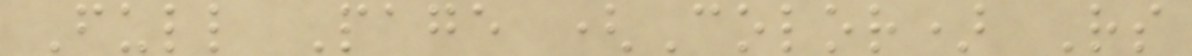Full Page (Color) Rs
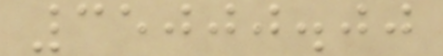35000.00
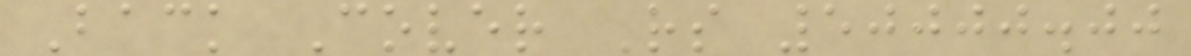Back Cover Rs 50000.00
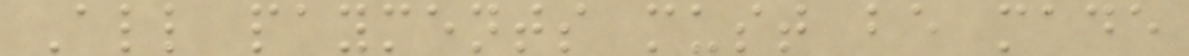All payments must be made
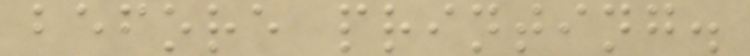before printing.
